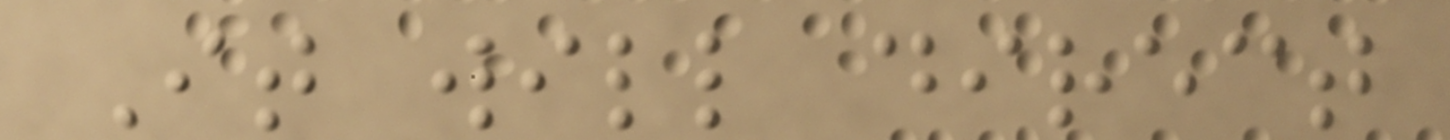It will direct
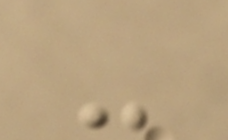-
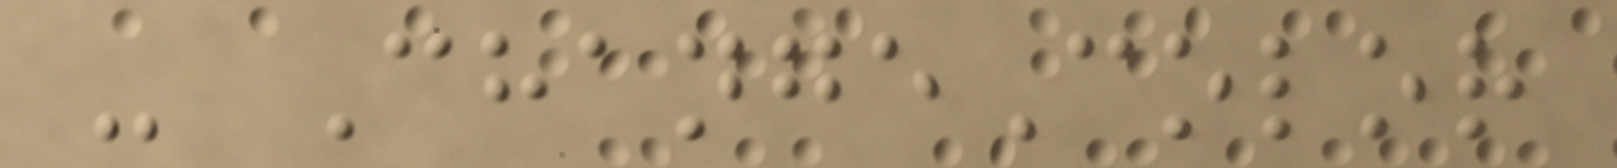- ChangeColor
